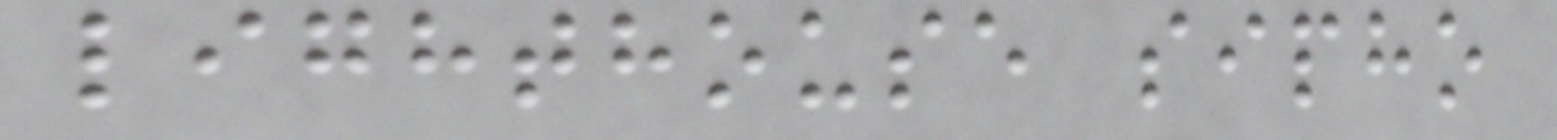lighthouse sipho
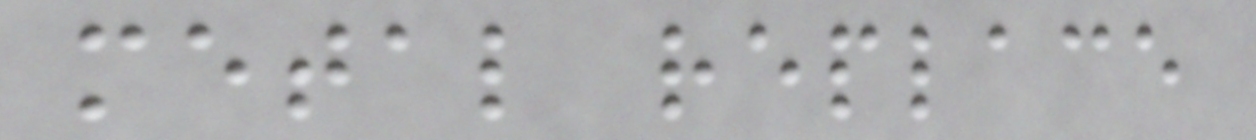metal replace
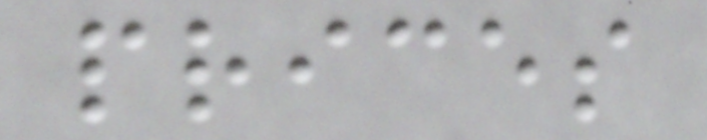prices
